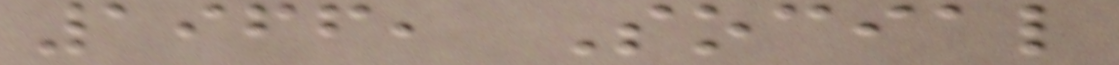1966, Social
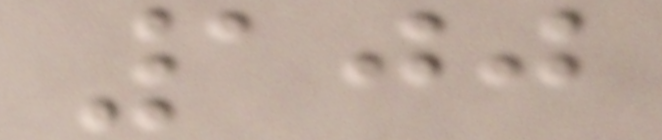100
